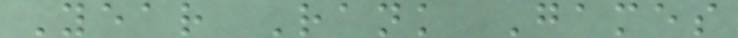Year Rank Games
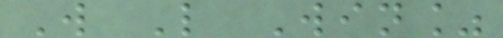W L Win%
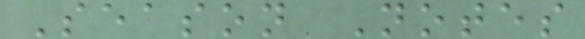Season Notes
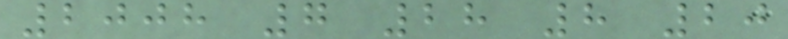2008 7 28 8 20
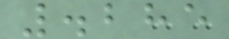.285
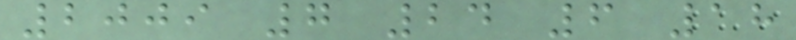2009 7 24 6 18
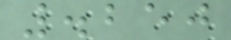.250
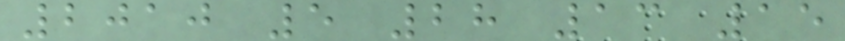2010 5 28 13 15
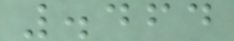.464
